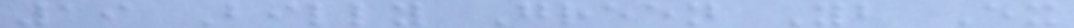19 Billy Green Yb Ex
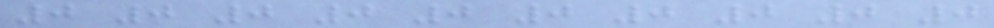0 0 0 0 0 0 0 0 0 0
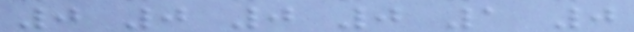0 0 0 0 1 0
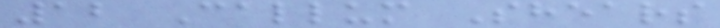12 Callum Shears
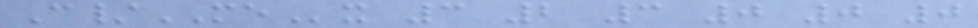C/MEx 3 2 3 0 0 0
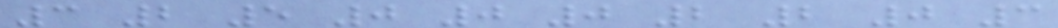3 2 5 0 0 0 2 2 0 3
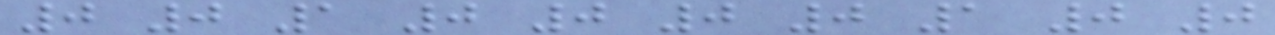0 0 1 0 0 0 0 1 0 0
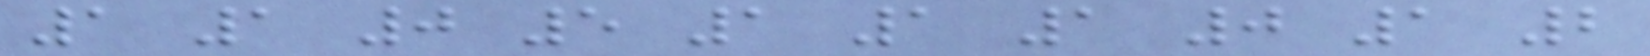1 1 0 5 1 1 1 0 1 2
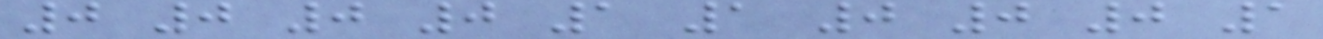0 0 0 0 1 1 0 0 0 1
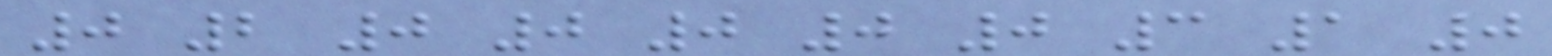0 2 0 0 0 0 0 3 1 0
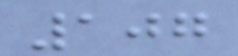107
